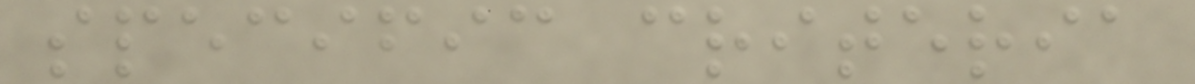specific criteria
